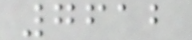7612
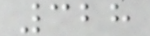328
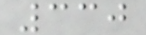330
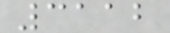3112
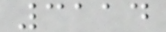3114
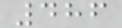486
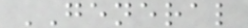GENERAL
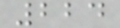224
